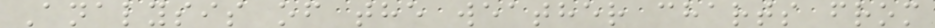Analysis of the weather charts from
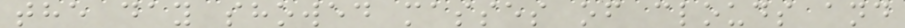the day showed masses of clouds and
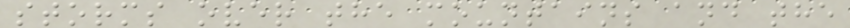storms over the mountains and the
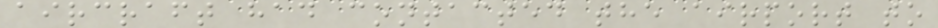aircraft had contacted the airport to
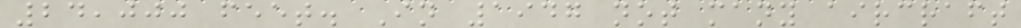24,000 feet. In 1947 not many aircraft
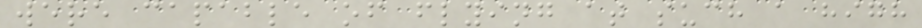were capable of flying at such a high
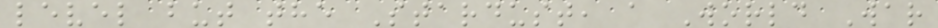level but the Stardust, a World War
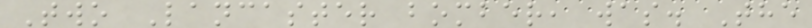Two Lancaster bomber, was. The
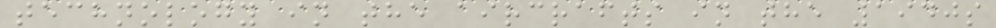technology in the aircrafts in the 1940s
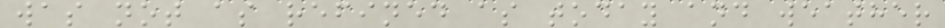was not as refined as today and weather
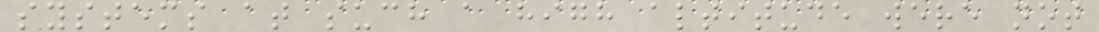systems at such a high altitude were not
